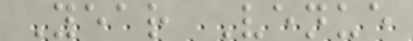Year Venue
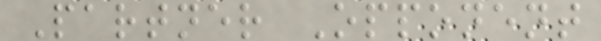Partner Opponent
